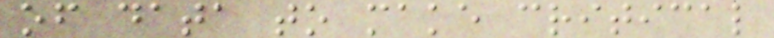of data to make critical
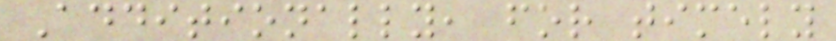Additionally, for timely
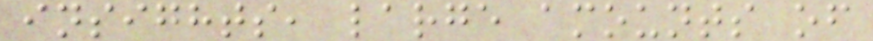insights, large amounts of
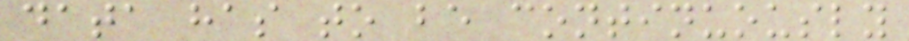data has to be continuously
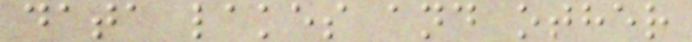data lakes and other
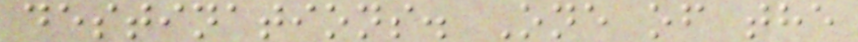destinations. One of the
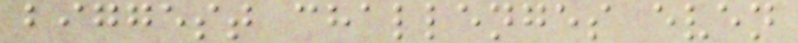biggest challenges even
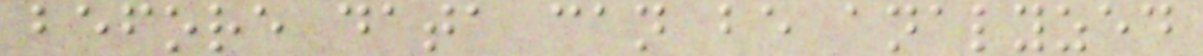before data can be analyzed
